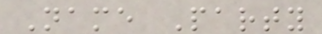Name Party
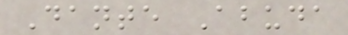Dante Abuda
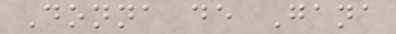Donna de Gana
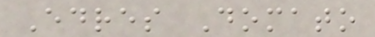Edres Domato
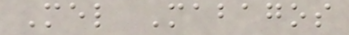Mel Mabagos
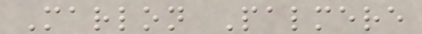Marlon Palmere
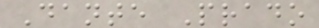Dante Prado
